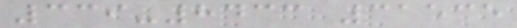339-8433 31535
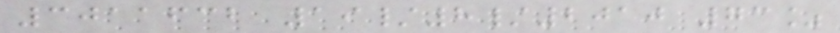3011632 19/8/2010 73%
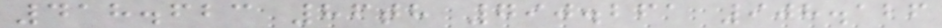418.623 86th 790.261 908.126
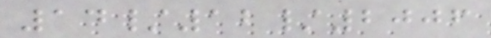14/12/2006
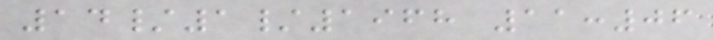14/1/1968 11:06
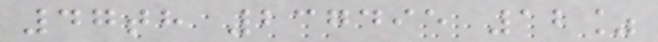47th 237495 12%
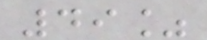49%
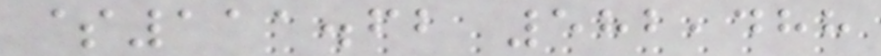$111.62 582,488
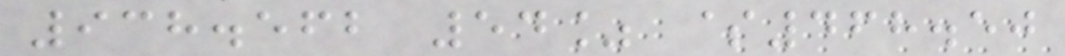938.562 54% $468.50
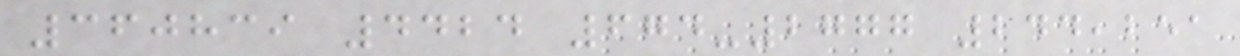360839 4424 674-2777 244,251
